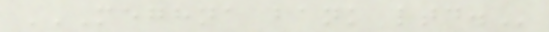MEGHNA BANK LTD.
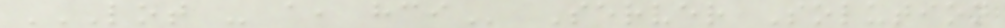LOT - A, HCI Server Solution
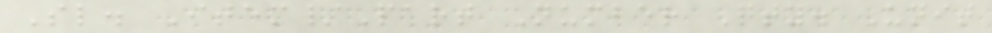Sl. Item/Part Number Qty. Unit
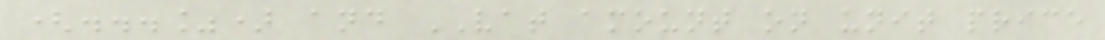(...%) and VAT amount on unit price
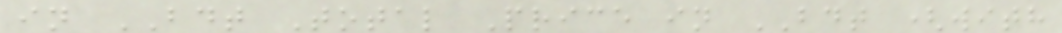in BDT Total Price in BDT (with
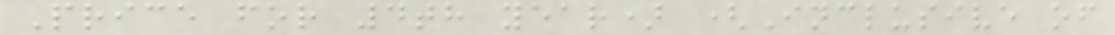Price for 4th year) (Inclusive of
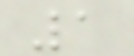1
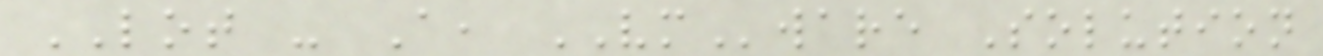LOT - A, VMware Solution
